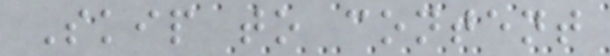Skip to content
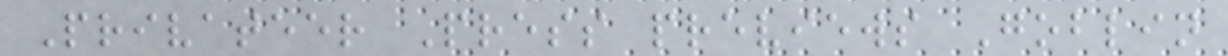Privateer Press previews Goblin
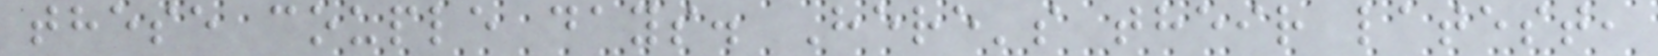these couple days. Here's their latest,
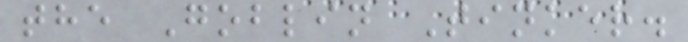the Goblin Tinker.
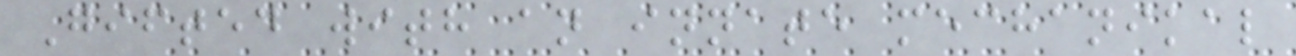Gifted with an innate mechanikal
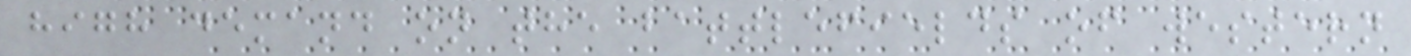high demand on the battlefields of western
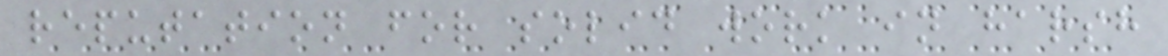reputation for solid work in harsh
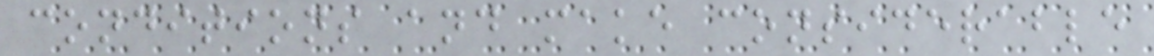conditions and make considerable
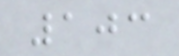103
